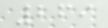269
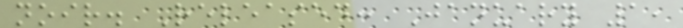noir. Released: January 1,
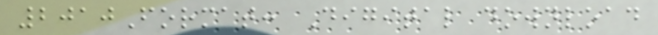2010Format: Digital download
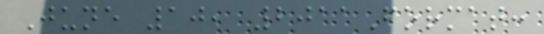June 10, 2011Format:
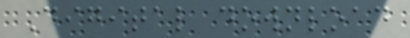Digital download
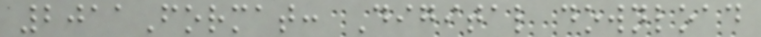2011Format: Digital download
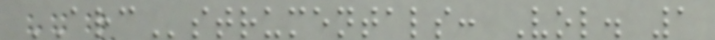ARCstrumentals: Vol. 1
